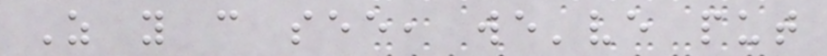As you can see, we've put
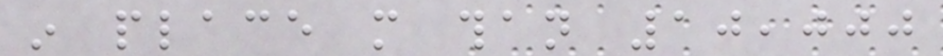in place more than 10,000
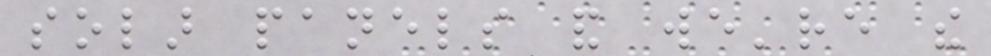solar panels and we're the
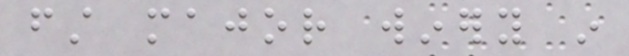first major winery in
